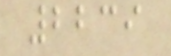2239
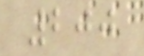200
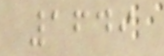1649
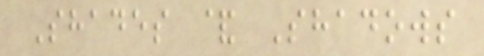Shades & Shadows
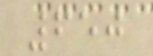650
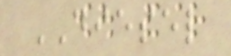DIESEL
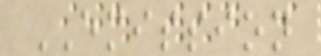EMISSION
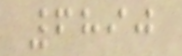6890
